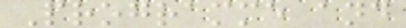Programme and
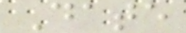Date
